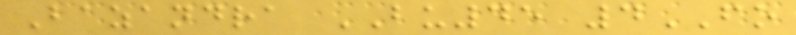Bazandra BU45 4FO
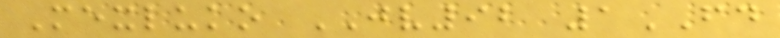Mexluko JV92 1FD
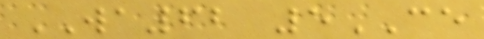WA62 5CE
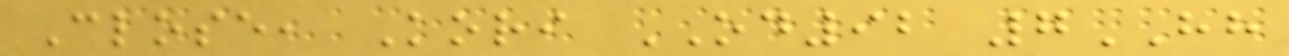Close, Kori OD92 7HH
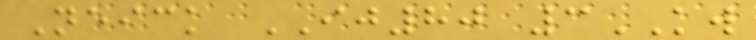Neick IJ80 3KW
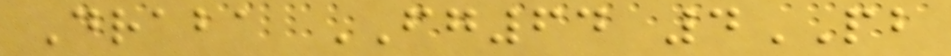Draba FG64 4PB
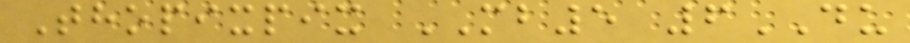Thopixpix MB5 6DU
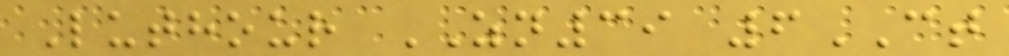Luthour ZN39 6CT
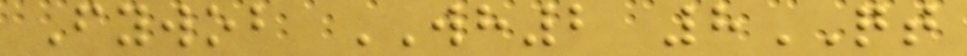Fywob WH2 8QT
